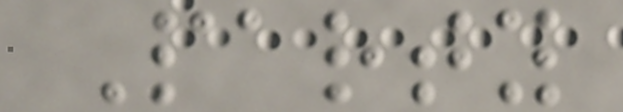Party
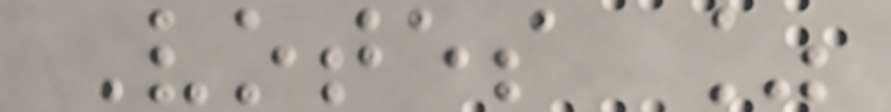Votes %
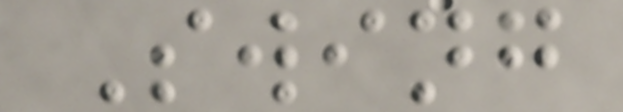Swing
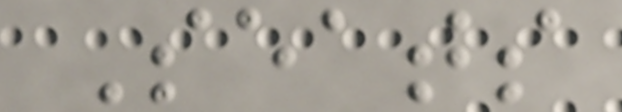Seats
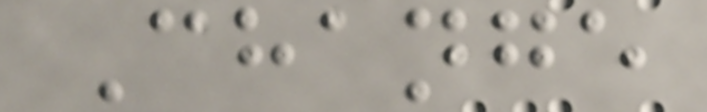Change
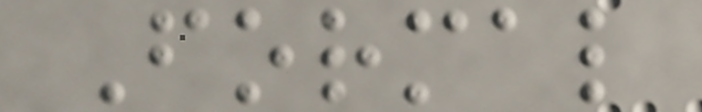Formal
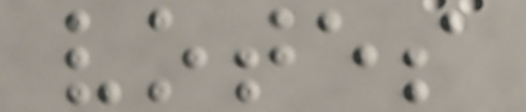votes
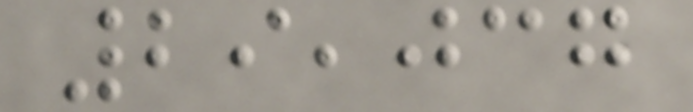29,037
